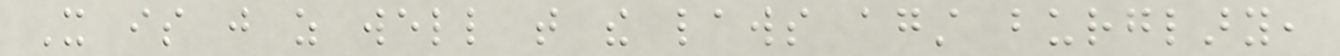It is just as well that the laws against burglary,
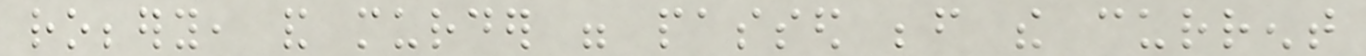robbery, and murder were passed before the current
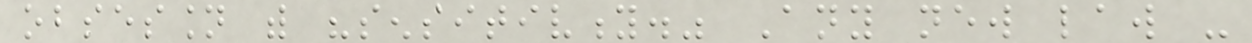obsession with "sensitivity." Any new law -
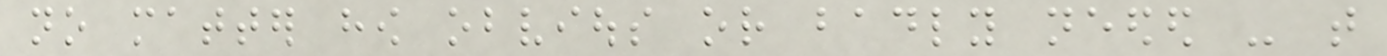no matter how obvious or badly needed - that
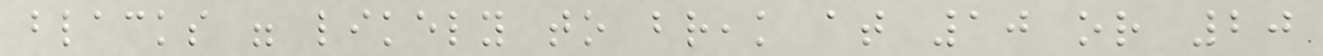blacks were likely to break at 10 or 20
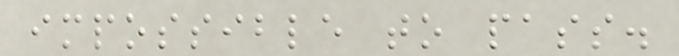impossible to pass.
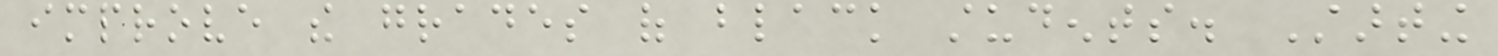improve the grades of black students. Starting
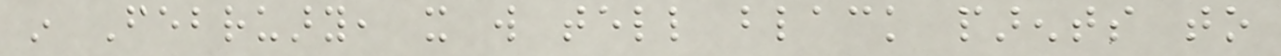in February, it will tell black parents to
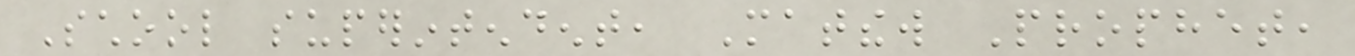School superintendent, Matthew Prophet,
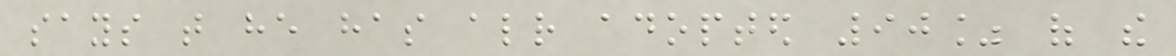says that he has already adopted 90% of the
